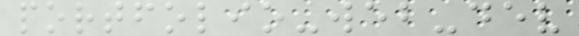portfolio-web-dev
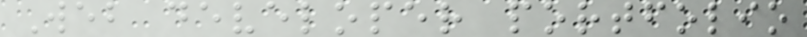Web developer portfolio
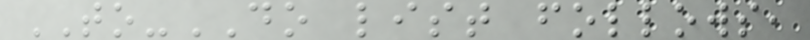TO-DO list follows,
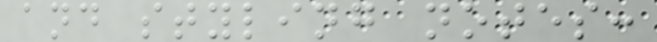and styling notes:
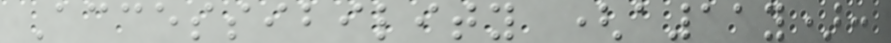Accessibility (a11y):
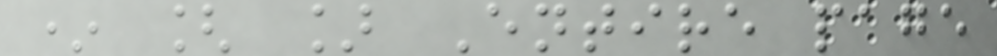* [ ] Entire page
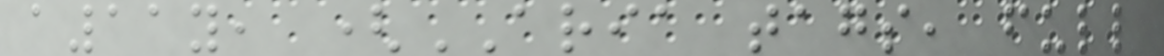a11y, (ARIA tags, full
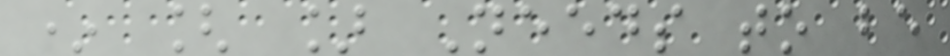* [ ] Needs to be
